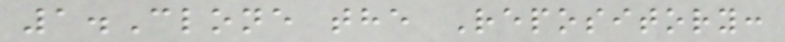1.Clone the Repository:
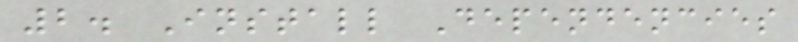2. Install Dependencies
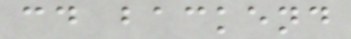cd backend
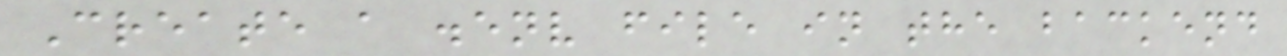Create a .env file in the backend
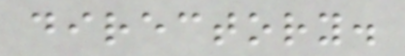directory.
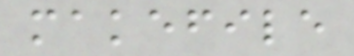makefile
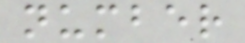number
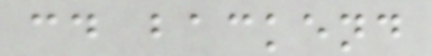cd backend
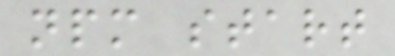npm start
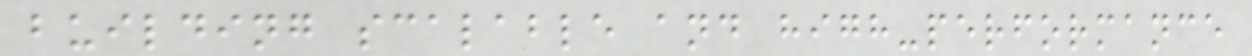building scalable and high-performance
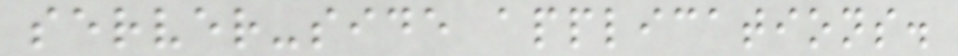server-side applications.
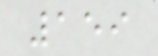159
